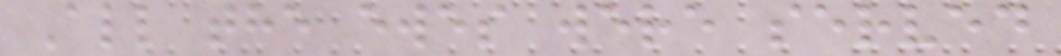All the ewes were served
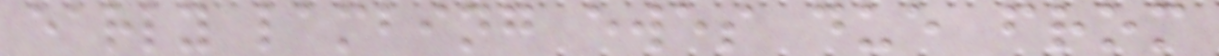early lambing ewes due from
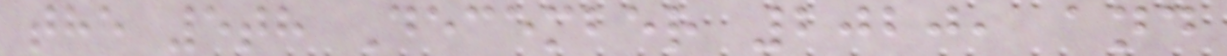the 5th December 2020, and
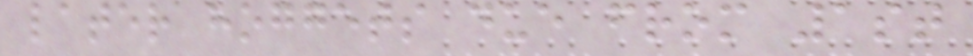later hoggets due from 1st
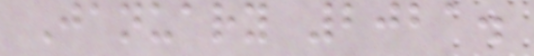January 2021.
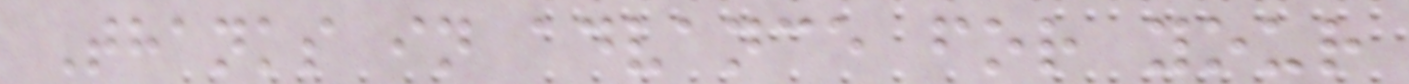Thanks in advance for your
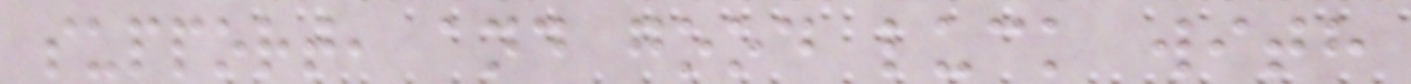support, and good luck with
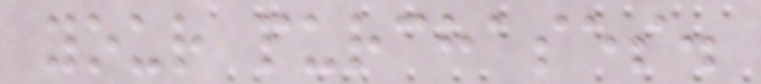your purchases.
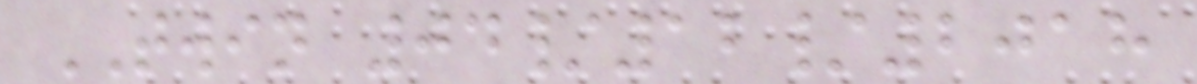TWIN 04/12/2018
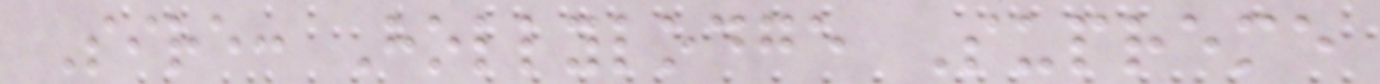Sire: Hollylodge Supreme
